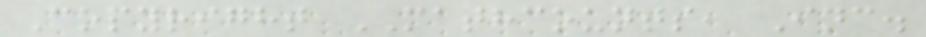Copyright MATHCOUNTS, Inc.
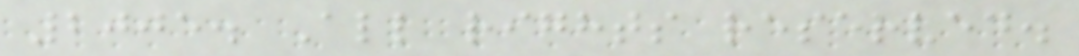2005. All rights reserved.
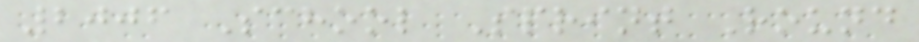2006 School Sprint Round
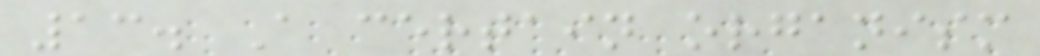13. A certain organism
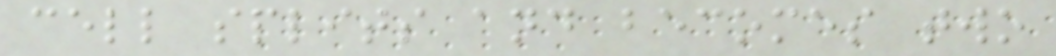cell splits and becomes two
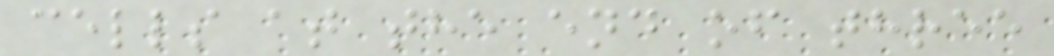cells at the end of three
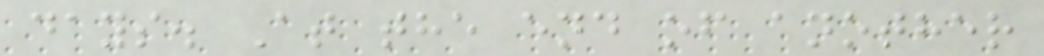days. At the end of another
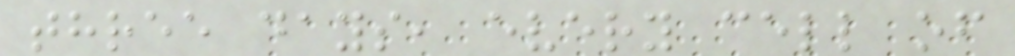three days, every cell of
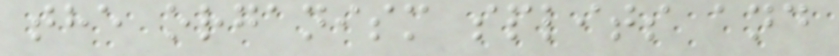the organism splits and
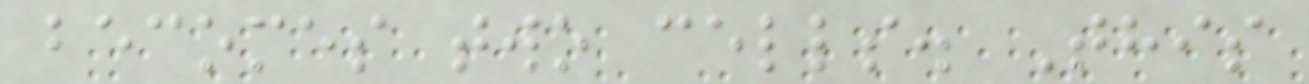becomes two cells. This
